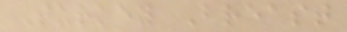Turkey Breast
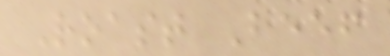Roast Beef
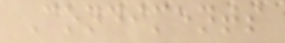Condiments
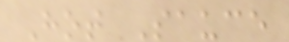Hot Sauce
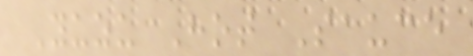Yuzu Hot Sauce
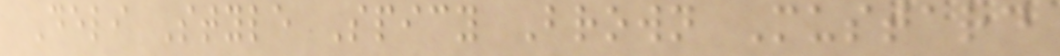Deli Style Spicy Brown Mustard
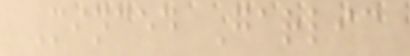Minced Garlic
